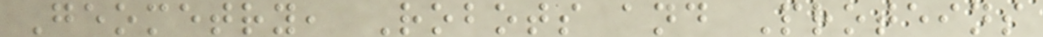Geometry, Robots and Proteins
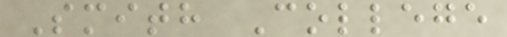Smith College
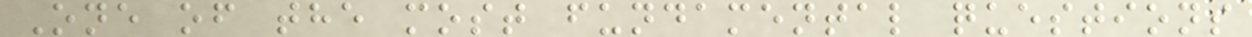One of the most fundamental questions
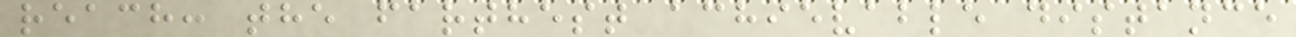reach: the farthest achievable distance
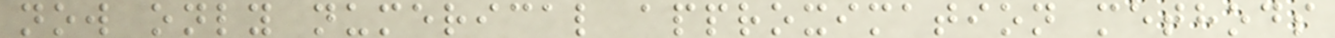now only numerical approximation methods
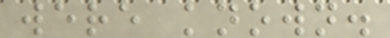were known.
